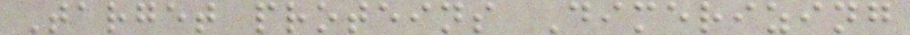Target proteins Dimerizing
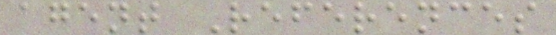agent References
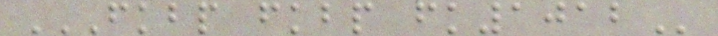FKBP FKBP FK1012
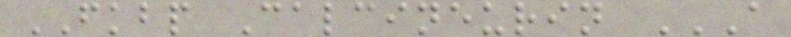FKBP Calcineurin A
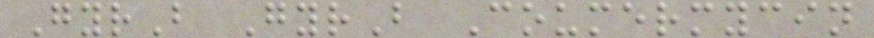GyrB GyrB Coumermycin
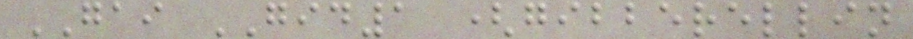GAI GID1 (gibberellin
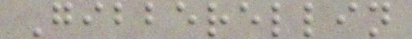Gibberellin
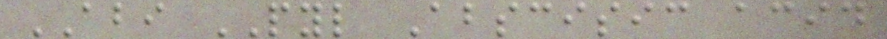ABI PYL Abscisic acid
